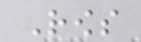Rows
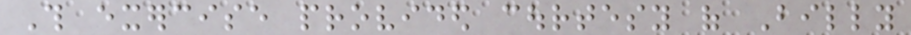This exercise provided courtesy of Billy
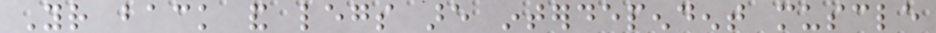Your back and legs are interdependent muscle
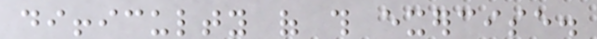difficulty of this exercise.
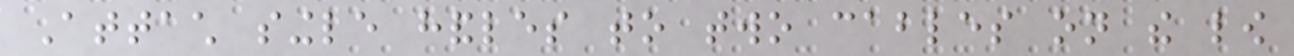Attach single handles to two cables on the low
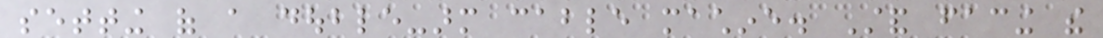setting of a double-arm cable machine. Stand facing the
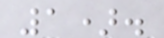1).
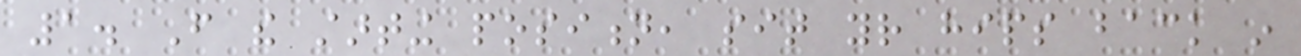1. From the starting position, sit your hips back in
